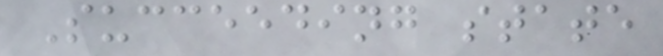Succeeding state
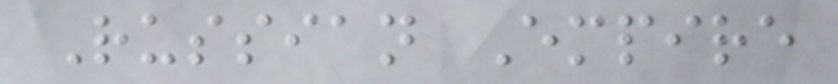Russian Empire
